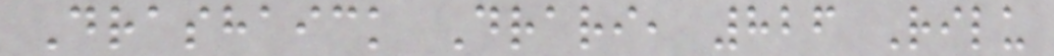Drashaick Drari, 826 Rilu
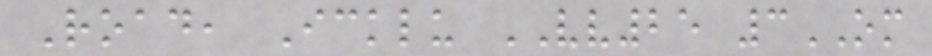Road, Icklu VV25 3OM
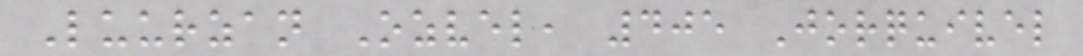Luurzan Ozvel, 405 Jorquivel
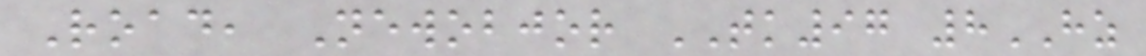Road, Newobjor TK97 8HZ
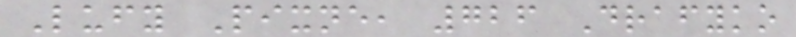Lufy Pixne, 726 Drafyko
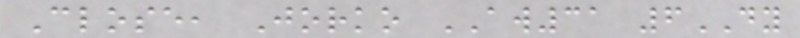Close, Jorko AW31 6DY
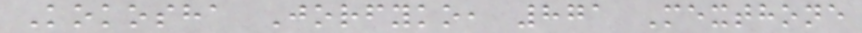Kokosha Jorfyko, 871 Mexthone
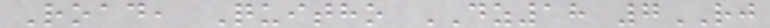Road, Quitho DZ18 7RJ
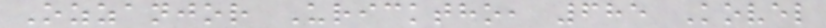Ozzanjor Uricktho, 685 Kovel
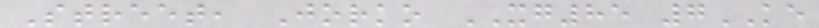Street, Jorko XG85 7KE
